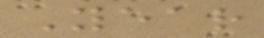Year
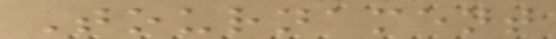Tournament
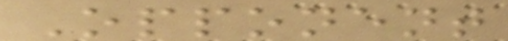Opponent
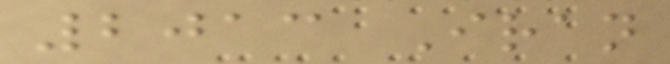2013 Iran
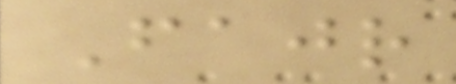Fajr
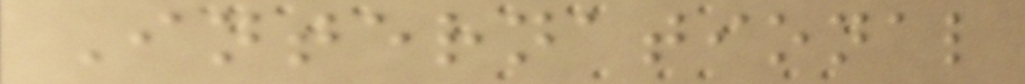International
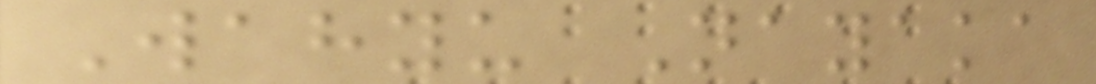Wahyu Nayaka
